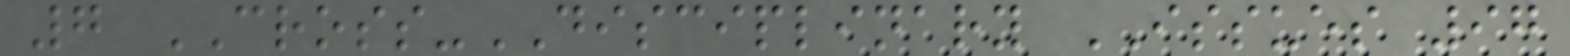7 CROSS-DISCIPLINARY ISSUES 97
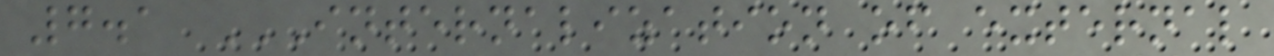7.1 INTERNALIZATION OF EXTERNAL
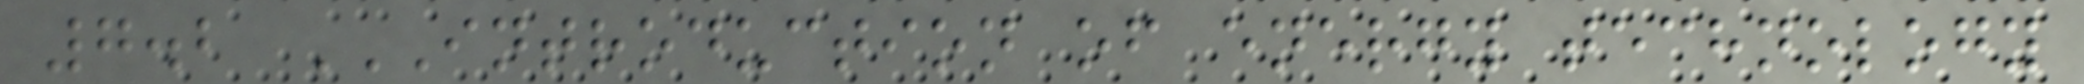7.2 INTRODUCTION OF ENERGY TECHNOLOGY
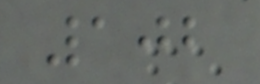102
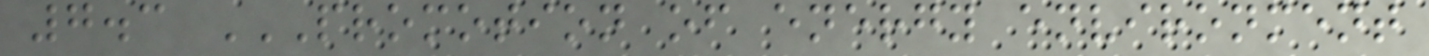7.3 PROMOTION OF ENERGY ENVIRONMENT
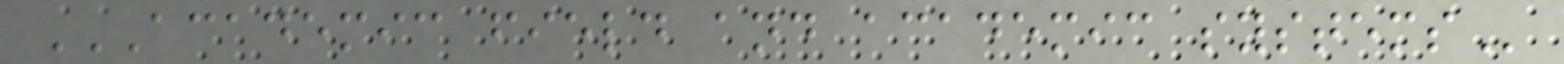ACADEMIC FIELD AND ACADEMIC SYSTEMS
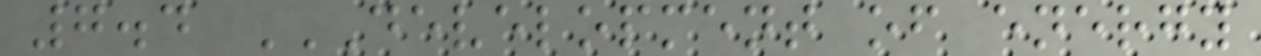7.4 DEVELOPMENT OF ENERGY
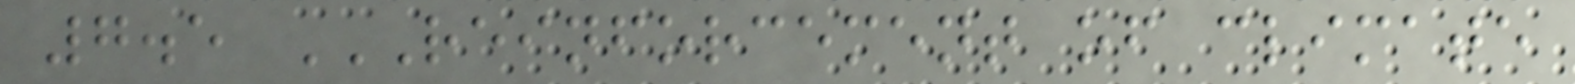7.5 REINFORCEMENT OF CLIMATE
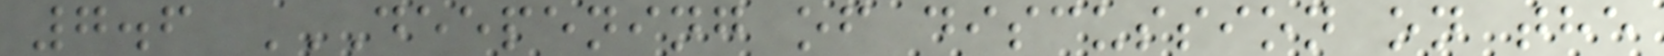7.6 DEEPENING OF DISCUSSION ON THE
